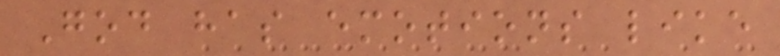God has emotions like
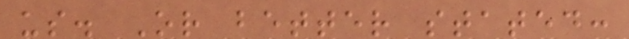us. Or better stated:
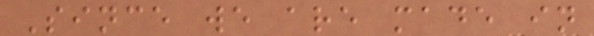Since we are made in
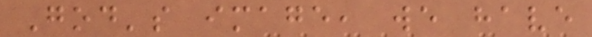God's image, we have
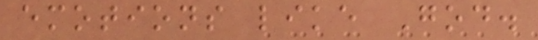emotions like God.
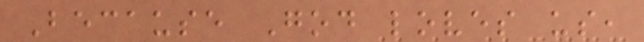Because God loves us,
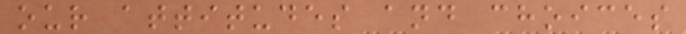our attitudes and choices
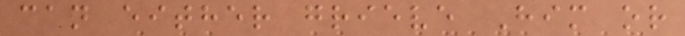can either grieve Him or
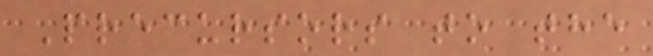Precursors to the
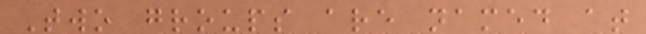Two groups are named at
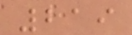219
